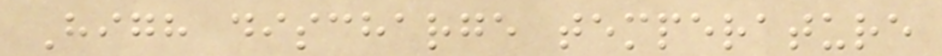High discharge temperature
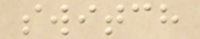switch
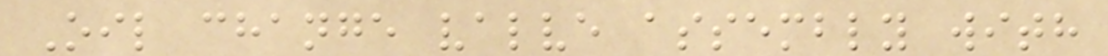Oil change valve assembly with
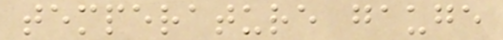temperature gauge
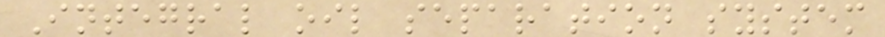Integral oil separation system
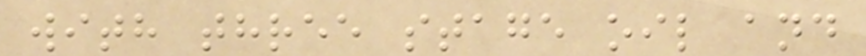with three stage oil and
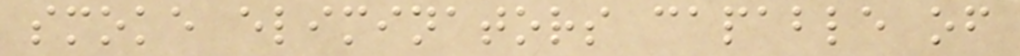smoke eliminators capable of
